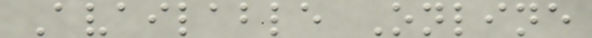Available Online
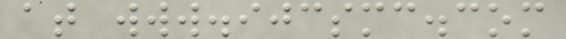at www.ijcsmc.com
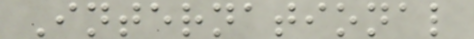International
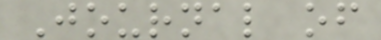Journal of
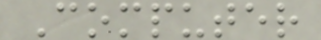Computer
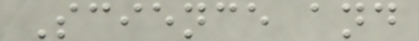Science and
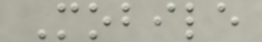Mobile
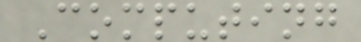Computing
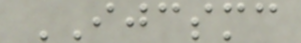IJCSMC
